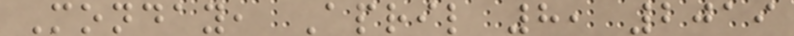Monday, April 8, 2019
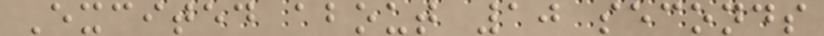Excited about 10 seconds
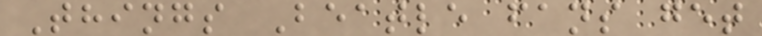Things Beatle fans get
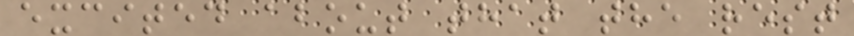excited about that the rest
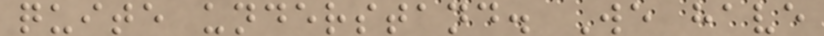quite understand. We have
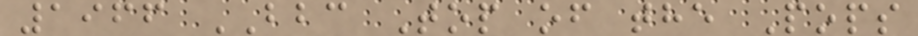1966 BBC Top of the Pops
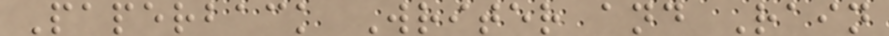Paperback Writer and Rain
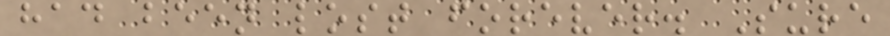had been lost forever. Sure
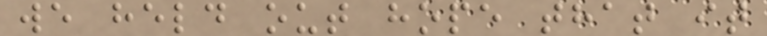we held out hope that it
